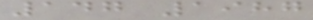147 1987
